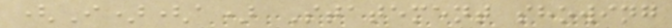(I)(a) Statement showing
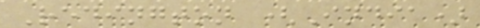Redington (India)
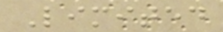Limited
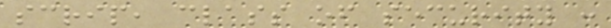scrip, class of security :
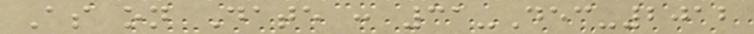As on Date : 31-Dec-2012
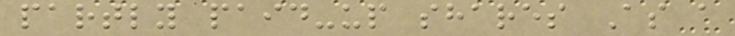partly paid-up shares As a
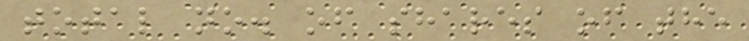total no. of shares of the
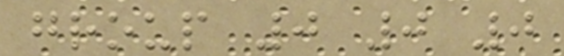group 0 0 0
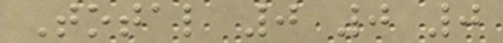Total 0 0 0
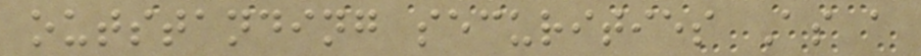outstanding securities As a
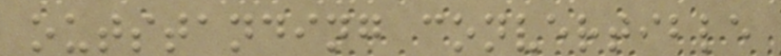outstanding convertible
